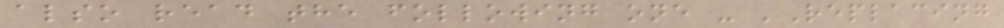also read the following one - 'Replacing
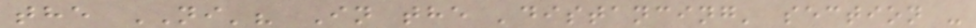the NI'? In the 'distancing' section -
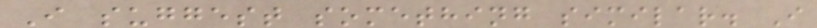I suggest something similar. I
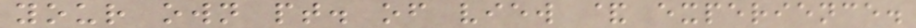your own pt. of view & experience.
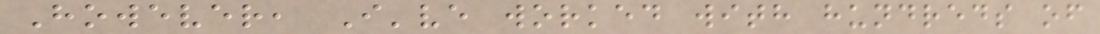However, I've worked with hundreds of
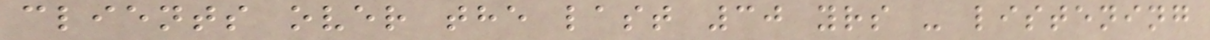clients over the last 30 yrs - listening
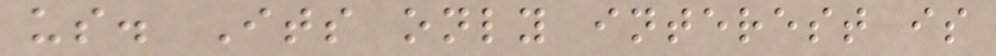us. Its only interest is
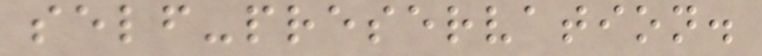self-preservation.
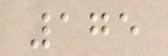175
